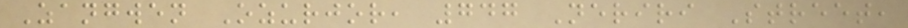Zangwen Ozurjor, 747 Neriri Street,
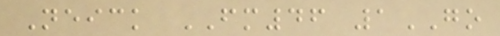Neick FM46 1GO
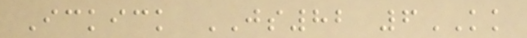Ickick JS82 6KK
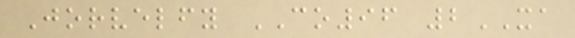Jorvelfy CO96 2XA
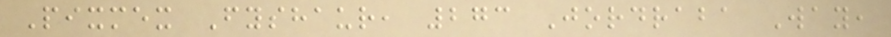Pixmex Fyshaur, 273 Jordraba Way,
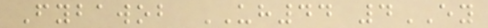Fybawob UH44 4EY
